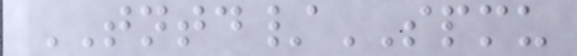TNTD/SPMU
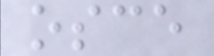osce
